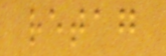retag
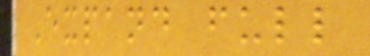Expand full
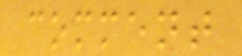comment
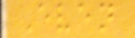Even
